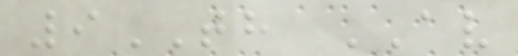9TH AV
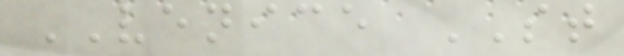VENICE ST
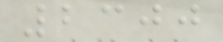2300
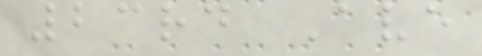23rd Ave
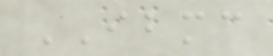IBMC
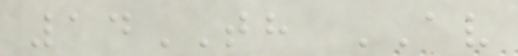14TH AV
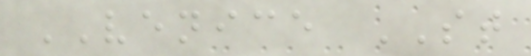VENICE ST
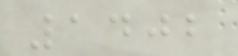1402
